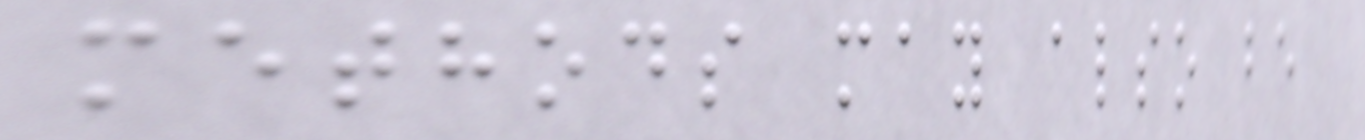methods may also be
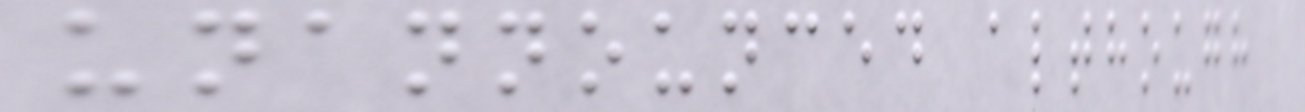unannounced although
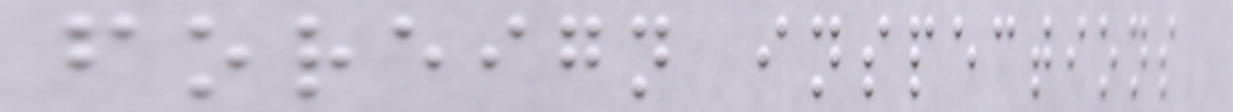foreign inspections
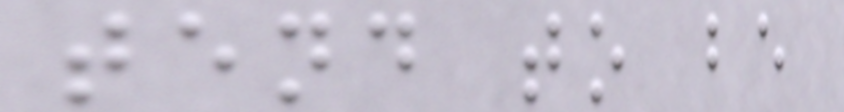tend to be
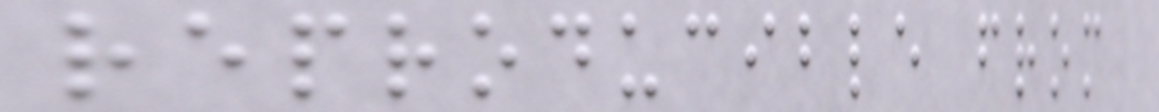reproducible from
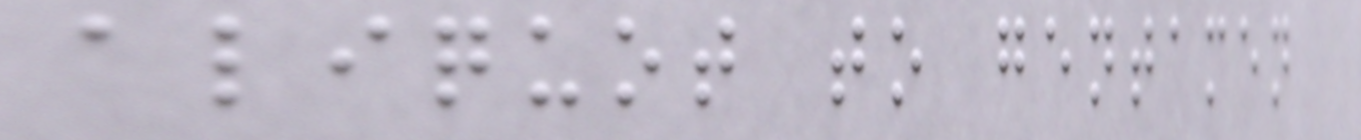aliquot to gentamen
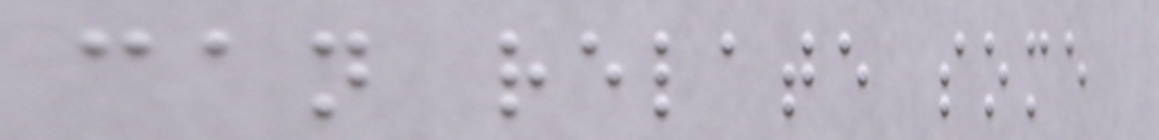can relate some
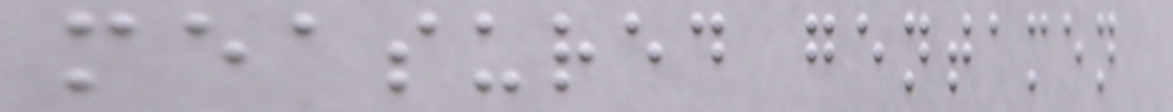measured gentamen
